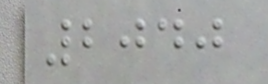2040
